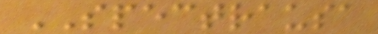SPECTRAUSA
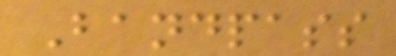Bandpass
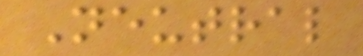Neutral
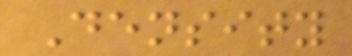Density
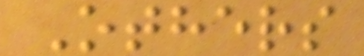Others
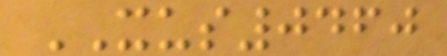XUS0460
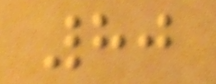80
